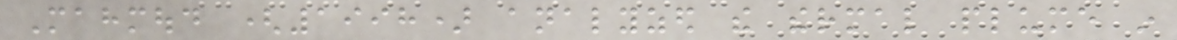Mahmoud (1998) analyzed the thermal plume in
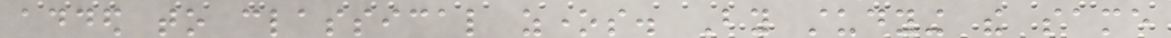added to classical zones. By studying the same
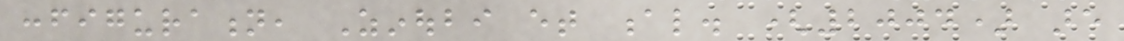configuration, Zinoubi et al. (2004) are
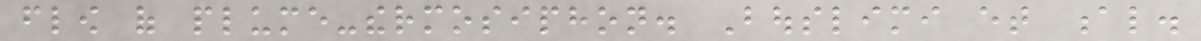flow of plume-thermosiphon. Bouslimi et al.
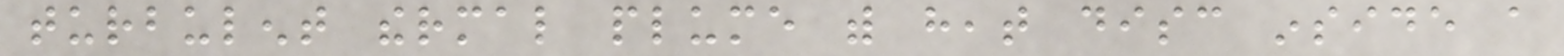turbulent thermal plume with heat disc inside a
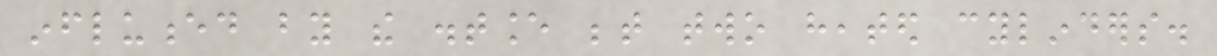influenced by the distance between two heated cylinders.
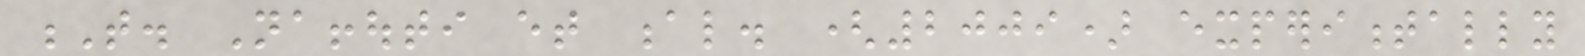T. Naffouti et al. (2009) experimentally
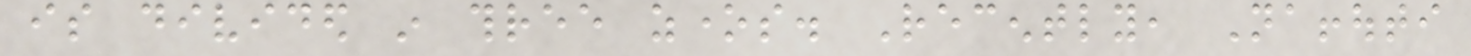is divided in three zones. Recently, Naffouti
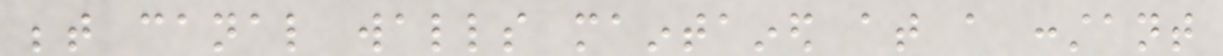between canal walls maintained at a constant
